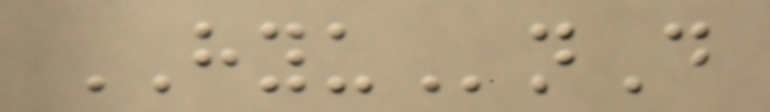HYUnD
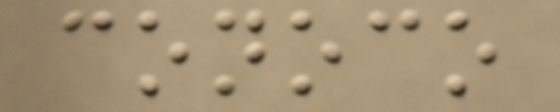conoco
